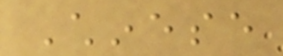Chinese
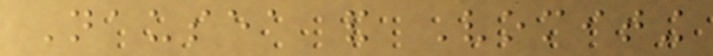Nausea and Vomiting
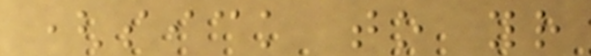(sick to your
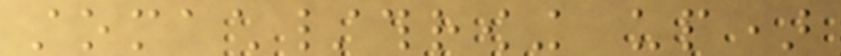stomach/throwing up)
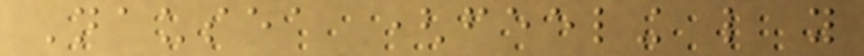Nausea (feeling like you
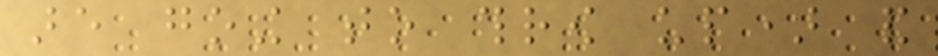are going to throw up) and
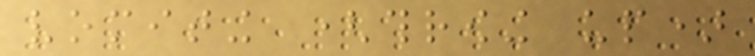vomiting (throwing up)
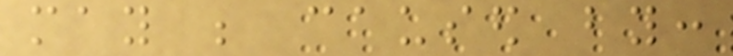may be caused by:
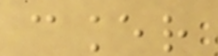cancer
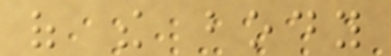of the body
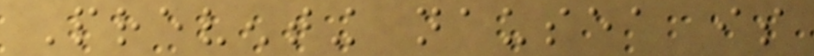Preventing nausea is
